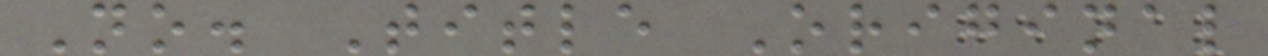No. Title Original
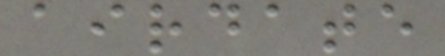airdate
